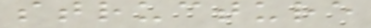structure
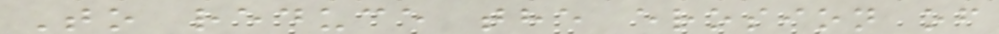To reduce the erosion of
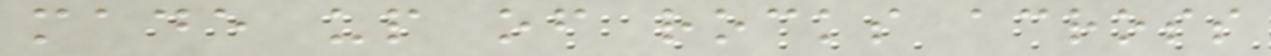made up of rocks across
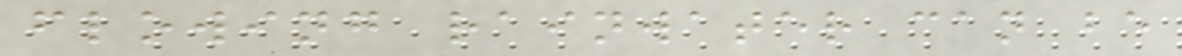flowing rainwater can be
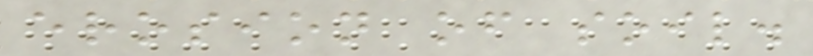erosion of soil.
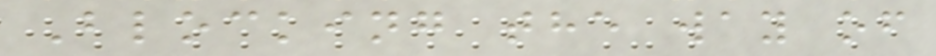Blocking the way of
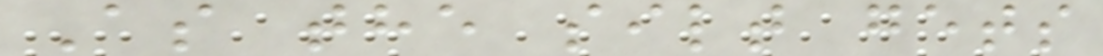As the silt gets
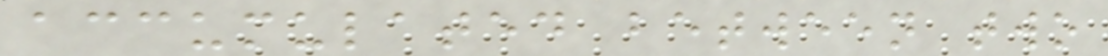accumulated between two
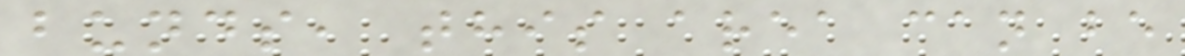bunds, this area can be
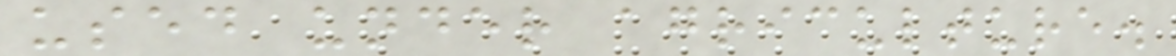used under agriculture.
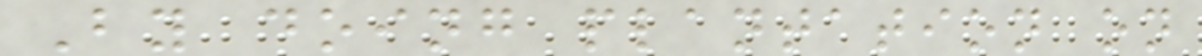By doing plantation on
